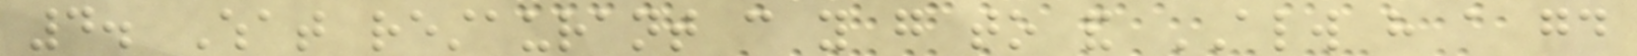4. What restaurant can you go to and ALWAYS have a good
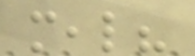meal?
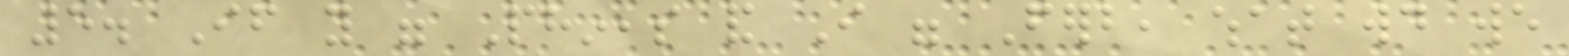5. If you were Phineas and I were Ferb, what would we
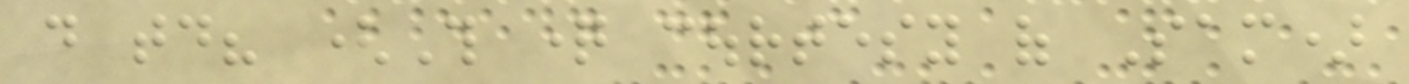do today? (This question courtesy of Sam)
